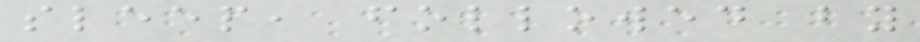sleep, followed by
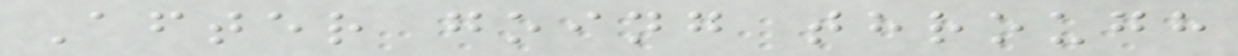After going through
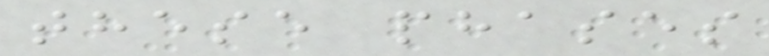these phases
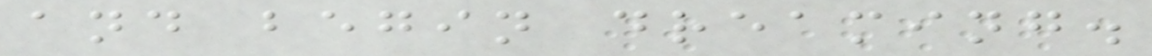and begin dreaming.
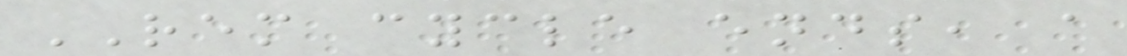REM cycle ends, a
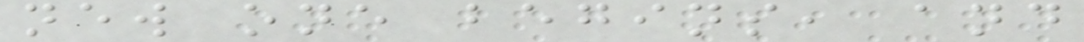new one begins, and
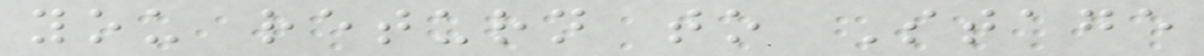you return to Stage
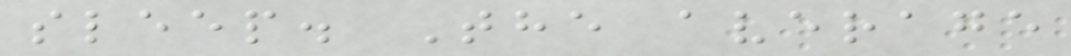sleep. The average
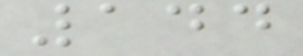144
